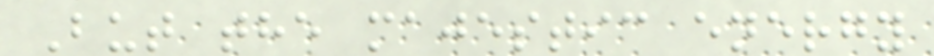But the majestic energy
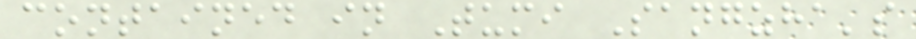contained in Tumi Sangzha's
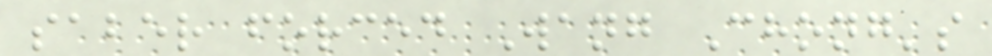saber forced Wang Chong's
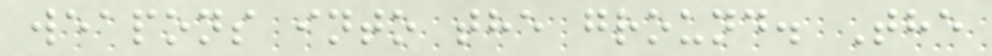weapons into the ground. The
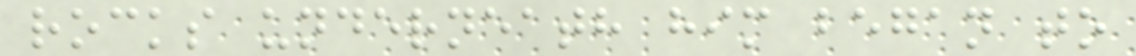rocks underneath him began to
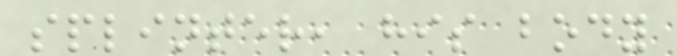splinter, his body
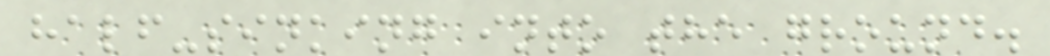half-sinking into the ground.
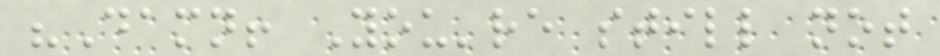"Damn! You're still not
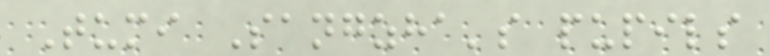Tumi Sangzha's pupils
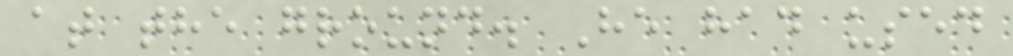at the ground. He had used
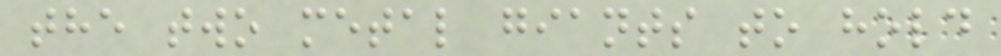the two metal giants to hold
